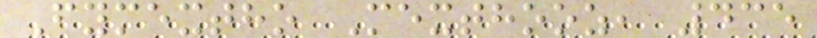Fymextho Mexthooz, 435
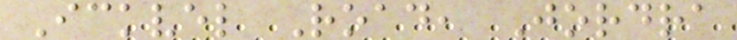Ickvel Road, Jordra
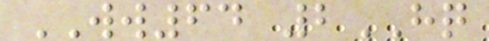WW64 2HQ
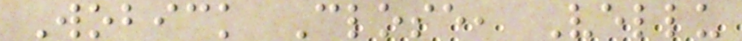Wobick Close, Vellu
